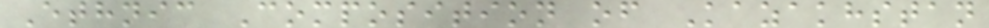Ethnic Composition of Kazakhstan
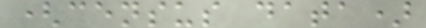(census data)
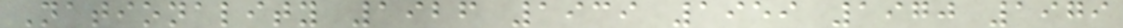Nationality 1926 1939 1959 1970 1979
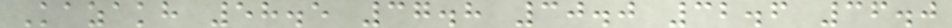Kazakh 58.5 37.8 30.0 32.6 36.0
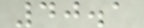40.1
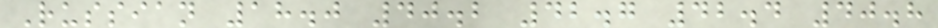Russian 18.0 40.2 42.7 42.4 40.8
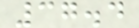37.4
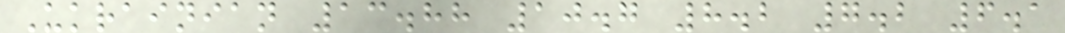Ukrainian 13.88 10.7 8.2 7.2 6.1
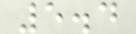5.4
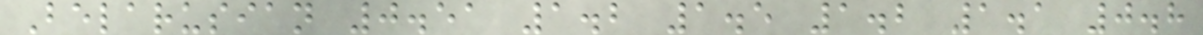Belarusian 0.51 1.2 1.5 1.2 1.1 0.8
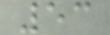53
